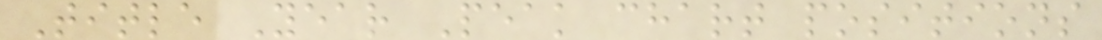Title Year Peak chart positions
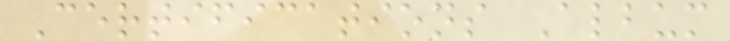Certifications Album
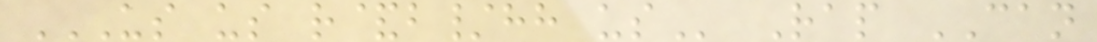US US R&B/HH US Rap CAN
